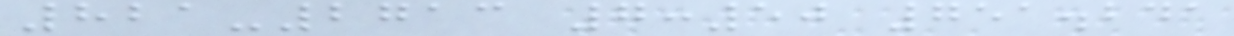821-2713 7:50 751.241
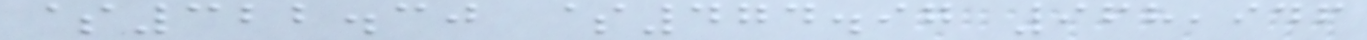$322.30 $474.97 968,946
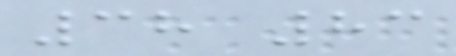38 83
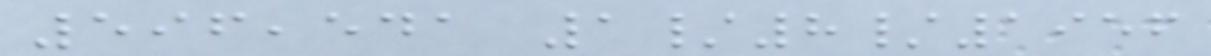596,541 1/8/1956
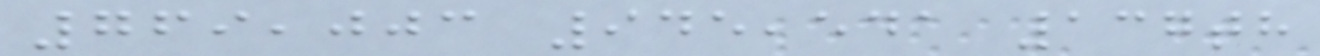769,003 945,541 137th
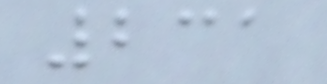231
